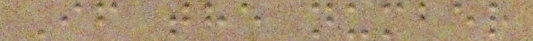If the number
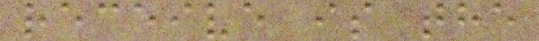receive is the
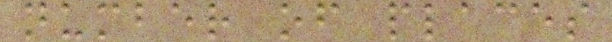number of places
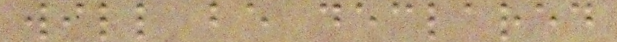will be declared
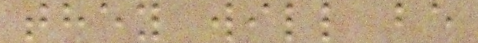they will be
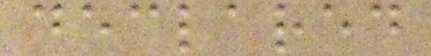declared
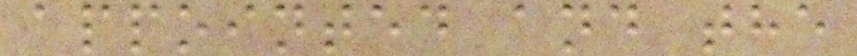appointed and the
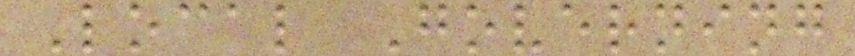Local Governing
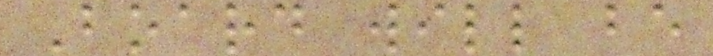Board will be
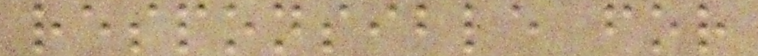responsible for
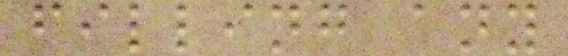filling any
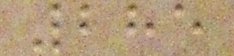285
